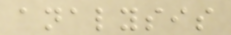analysis
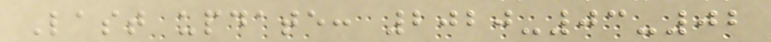Last update: 2020-03-02
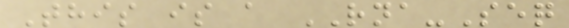This is a RNA-Seq
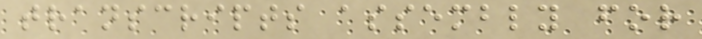transcripts assembly for
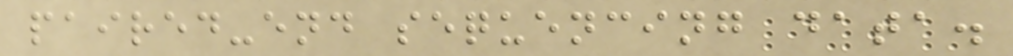paired-end sequencing data.
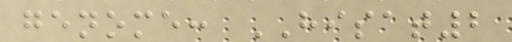genome: HISAT2
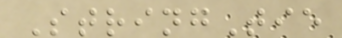StringTie
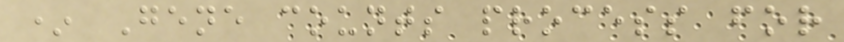* Gene counts process for
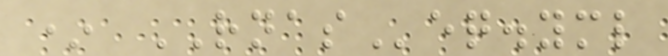* RNASeq.yml
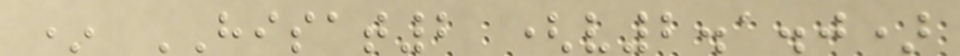* HISAT2 (v2.1.0)
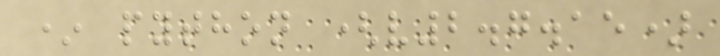* python (v2.7.15)
